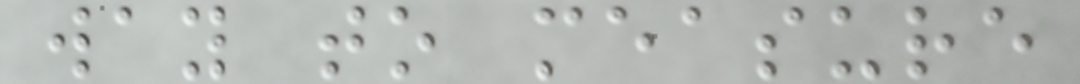way to measure
